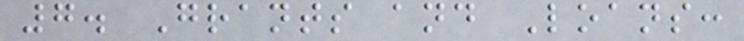7. Grants and Loans:
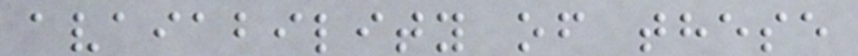avaiability of these
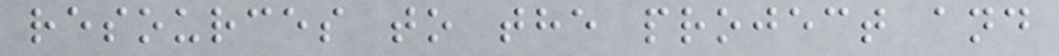resources to the project and
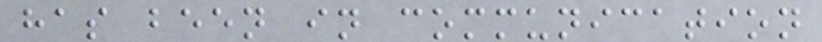has been in communication
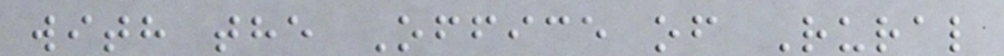with the Office of Rural
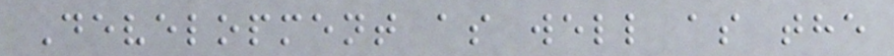Development as well as the
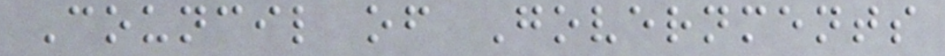Council of Governments
